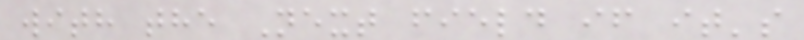with the Next field if it's
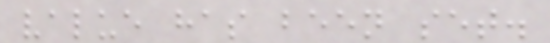value has been set.
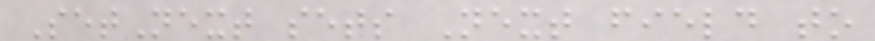SetNext sets Next field to
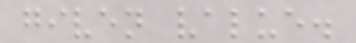given value.
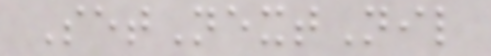SetNextNil
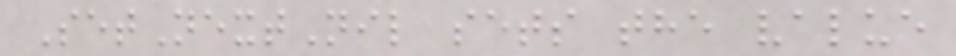SetNextNil sets the value
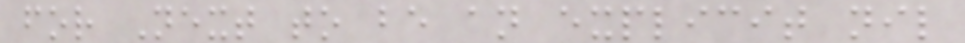for Next to be an explicit nil
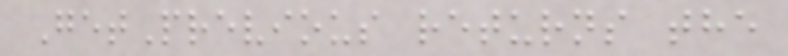GetPrevious returns the
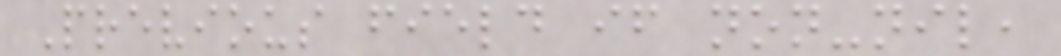Previous field if non-nil,
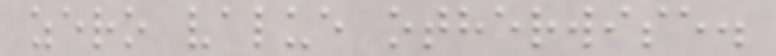zero value otherwise.
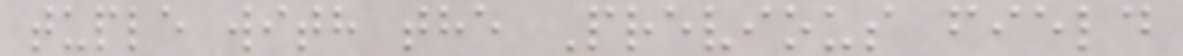tuple with the Previous field
